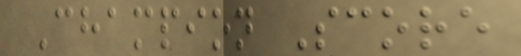Champion Score
